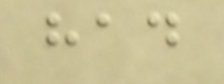had
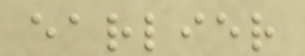earlier
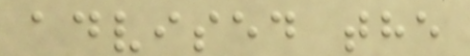advised the
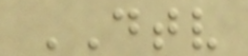DTV
